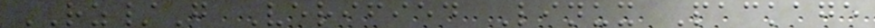RZ/G Verified Linux Package
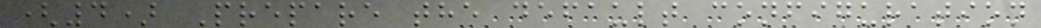(4) Prepare the default configuration
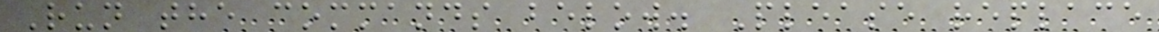Run the commands below. Please replace
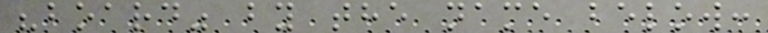"board" by the name below:
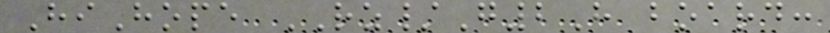HiHope RZ/G2H board:
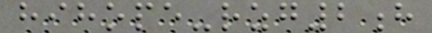hihope-rzg2h
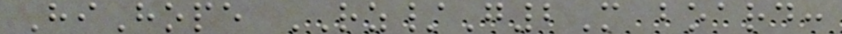HiHope RZ/G2M board:
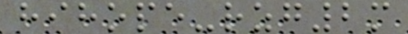hihope-rzg2m
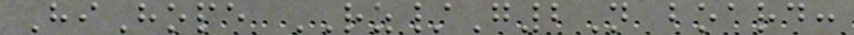HiHope RZ/G2N board:
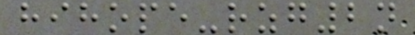hihope-rzg2n
